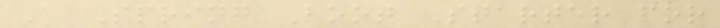A Spring Boot Starter for
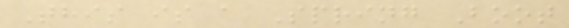This is a Spring Boot
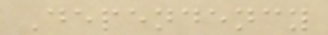Dependency
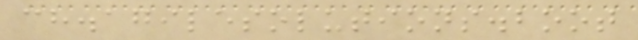ch.agilesolutions.boot
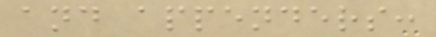and appenders:
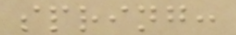spring:
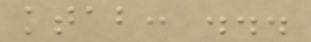ktab: ...
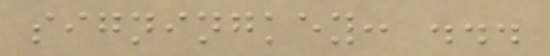signingkey: ...
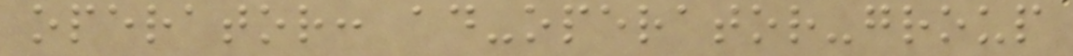operator: ad-operator-group
